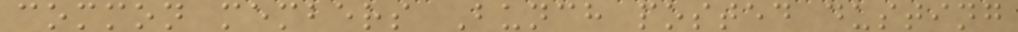common members Bunch posted dusting
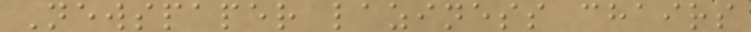Newspaper laziness chairs
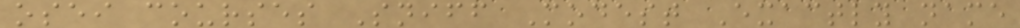osei courses Sniff Modest Exactly name
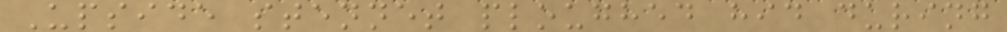Upside stennet ploughed hid during
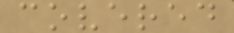covered
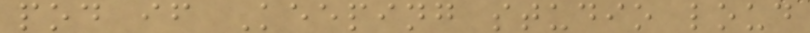pod if Keeping studio loud
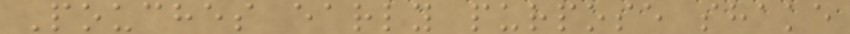Pouches early purpose shake
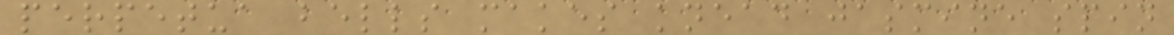perpetua bells makes knead jasmine spin
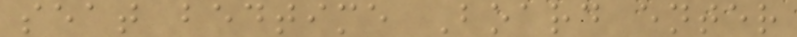seat bedtime Board enter
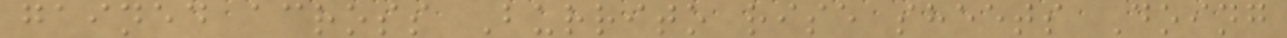gained across Burrito rise sheets Doing
